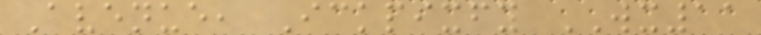Avenue, Ickpixfy WX11
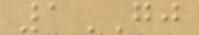1GJ
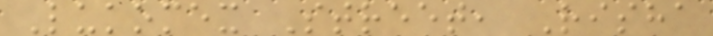Lukomex Street, Risha
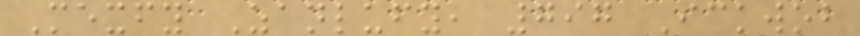Mexfy Zanlufy, 797 Ickwob
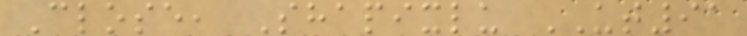Close, Shapixlu UT91
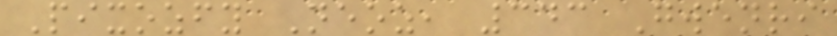Pixozfy Neoz, 343 Gwenri
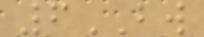6BW
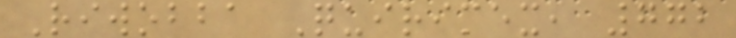Riwobba Quirimex, 772
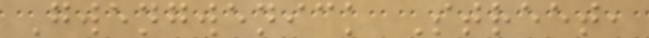Gwengwenick Street,
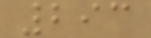293
